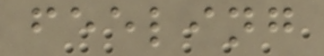feeling
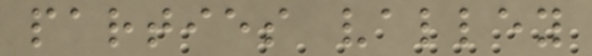parties valley
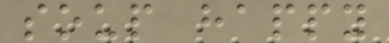soup happy
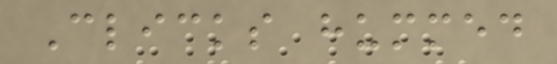Clicks hummed
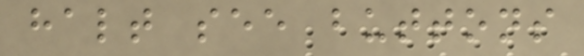halt see buttons
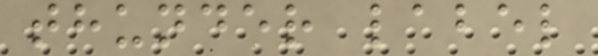thunder label
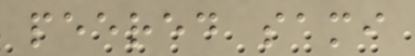peered sami
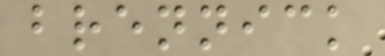brennick
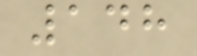148
